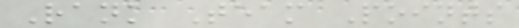Rank Team Points
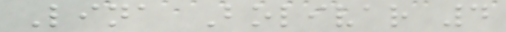Lina Bolivar 4
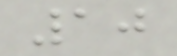10
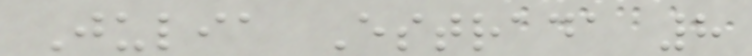Julia Estrada 8
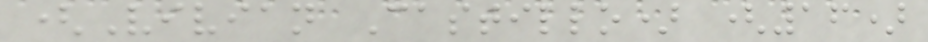(Vivian Castillo) (16)
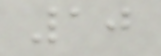10
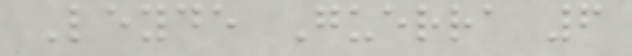Leyde Guerra 6
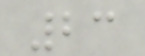23
